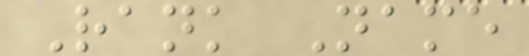Rank Name
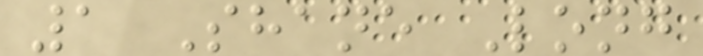1 Shane Long
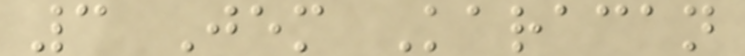3 Jem Karacan
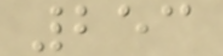253
